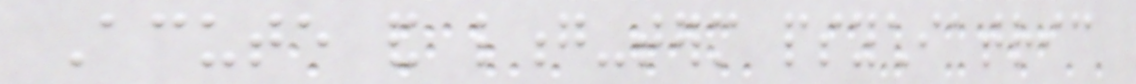Acute and long-term psychiatric
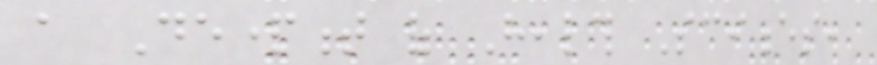a Department of Health Sciences,
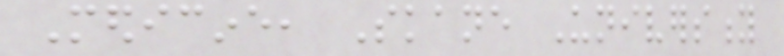Medicine, Skane University
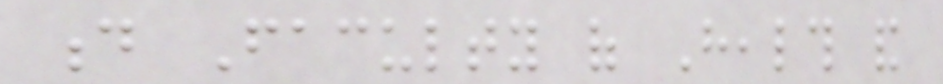d Faculty of Health and
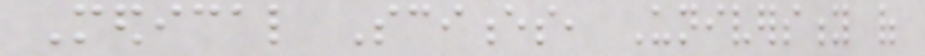Medical Sciences, University of
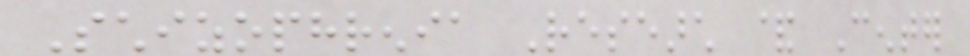Schizophrenia Research & Center
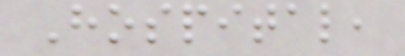Hospital,
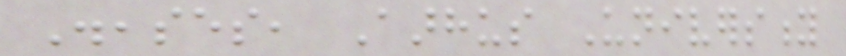Diseases, Aarhus University
